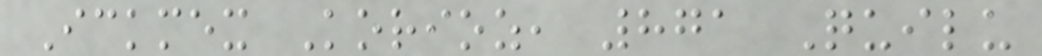Ickmex Korioz, 871 Quilu
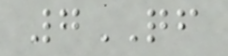7QF
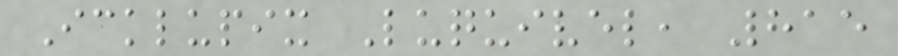Icklupix Luquivel, 815
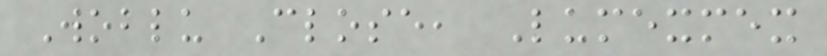Woblu Close, Lumexmex
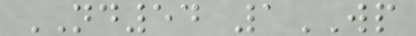ND54 1WP
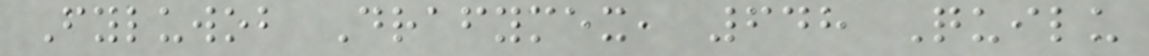Fyluwob Drafymex, 648 Quilu
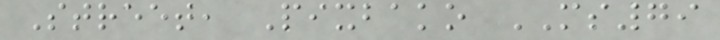Street, Pixbako MS79
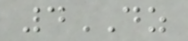4DZ
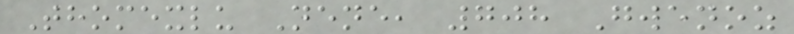Thomexlu Nene, 708 Gwenoz
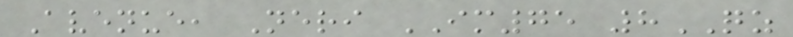Avenue, Neri IM75 8QZ
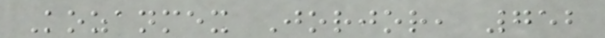Kozanmex Jorjor, 752
